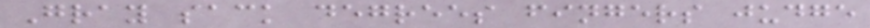Gray sack degrees fingers judge
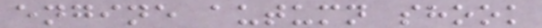engine autumn shook
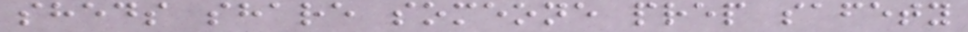sheds share someone prep safety
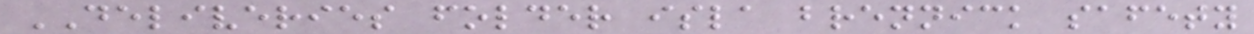DELIVERIES folder isla brennick safety
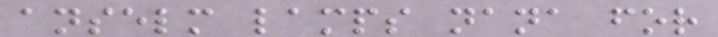anselm lamps nana for
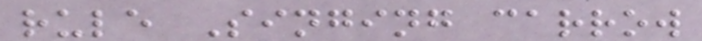rule Singing carrow
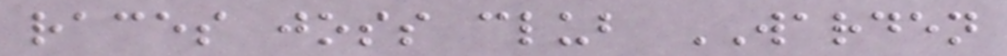races joss club WARDEN
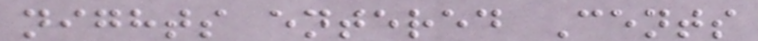nights entered Cents
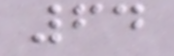64
